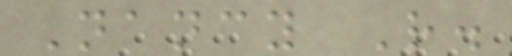Nancy R.
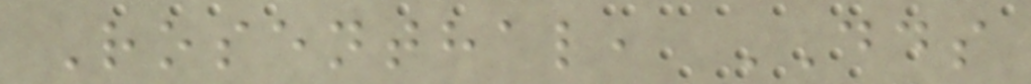Rosenthal, DDS
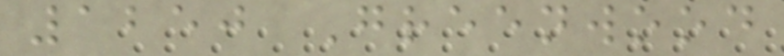1250 Greenwood
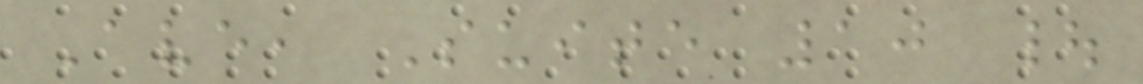Ave, Suite 10 |
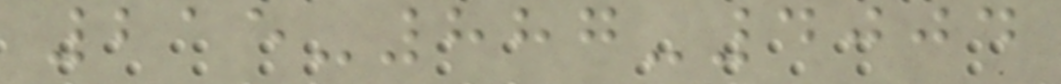215-887-4004
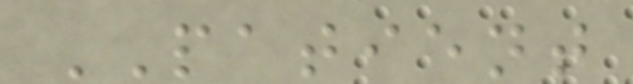PATIENT
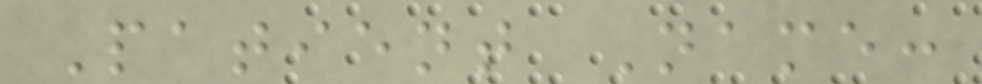Patient Name:
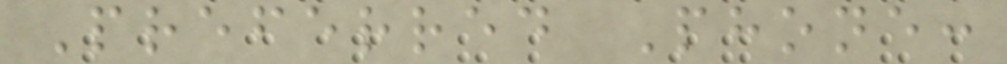Preferred Phone:
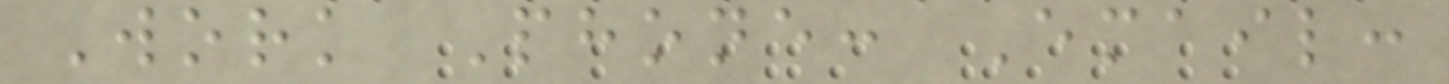Work Phone: Email:
